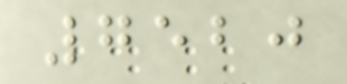7520
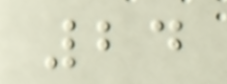24
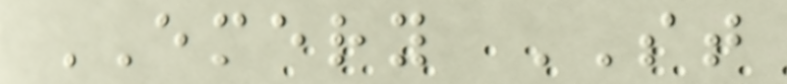EMERY ST
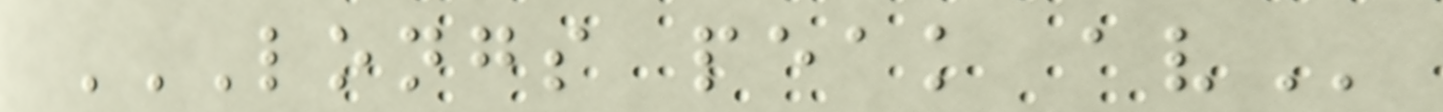LONGS PEAK AV
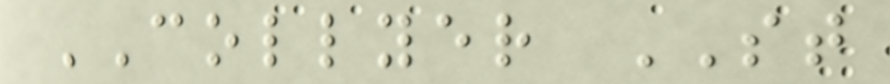COLLYER ST
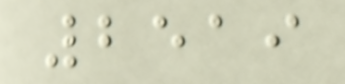2519
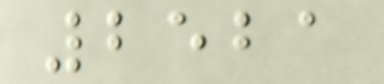2521
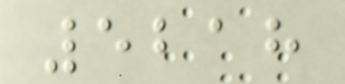5218
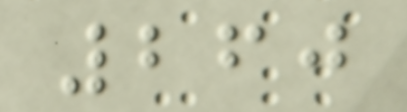260
